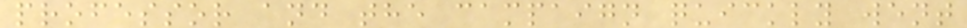professor and the campaign quickly went
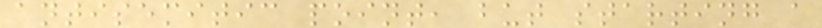antisemitic point, but starting a
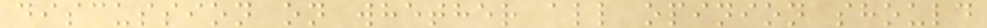discussion on whether all opinion should
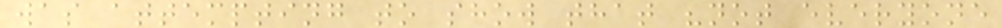was attempting to show that "not everyone
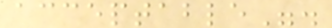acceptable".
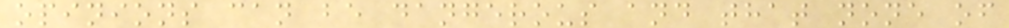opinions can be dangerous and that none of
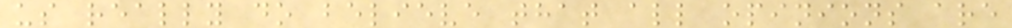us really do believe that all opinions are
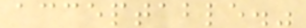acceptable."
